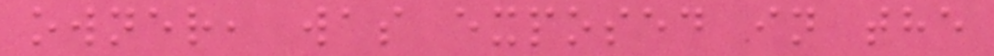owner, was exposed in the
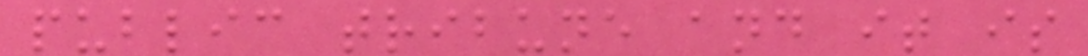public tribune and it is
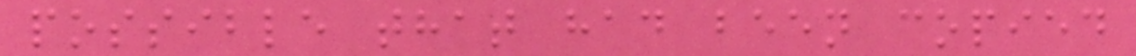possible that had been copied
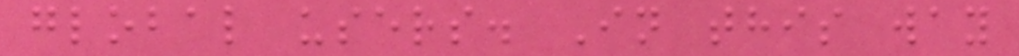global users. In this way
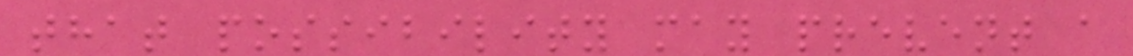that possibility may prevent a
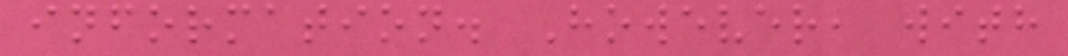information. However, with
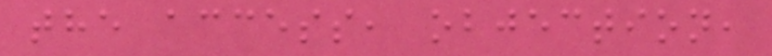the access, objection,
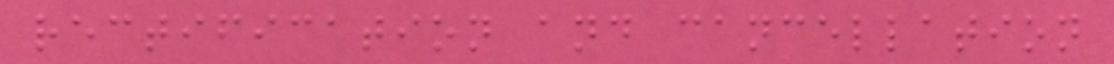rectification and cancellation
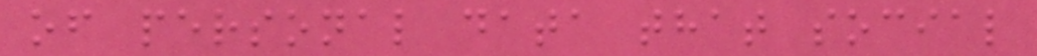of personal data that social
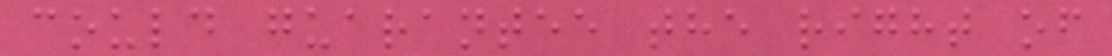could guarantee the right of
